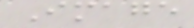Image
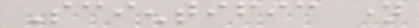Scientific name
